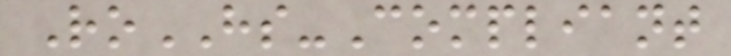RoHS-Compliant
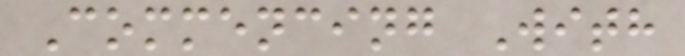Commencing With
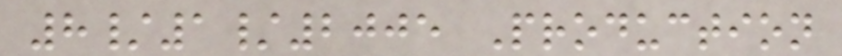8/1/2005 Production
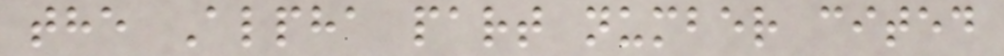the Alpha part number cited
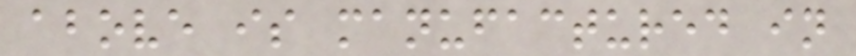above is manufactured in
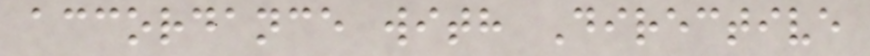accordance with Directive
